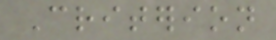Criterion
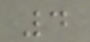4
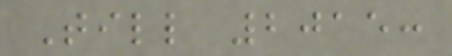Till 2015:
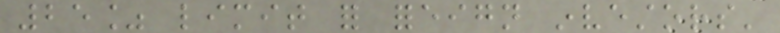25% limit for foreign investors'
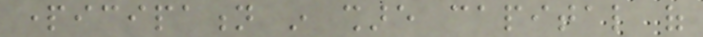participation in share capital of
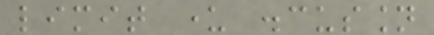limit under discussion
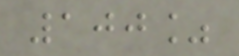100%
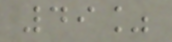49%
